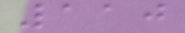110
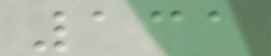131
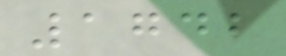1742
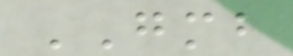GMB
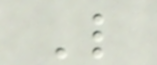L
